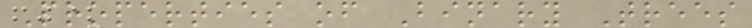Properties of Binary Trees
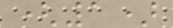(1)
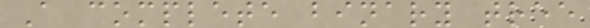A complete binary tree
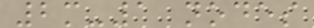2m-1 nodes
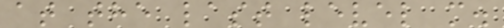at the last level m.
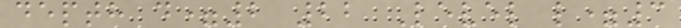depth d=2 22 Level l=3
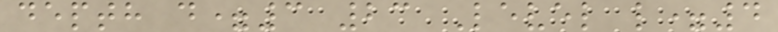depth d=3 23 Level l=4
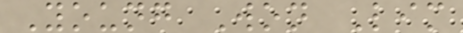Young Won Lim
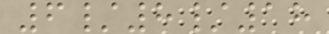6/8/18
